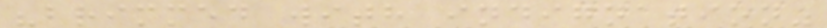"brimmed with indignation"
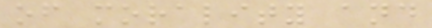of morality and
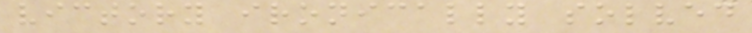victory ironically solved
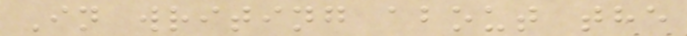In writing about the
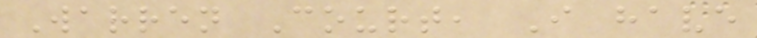Warren Court, I have
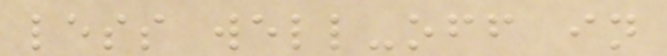less well-off in
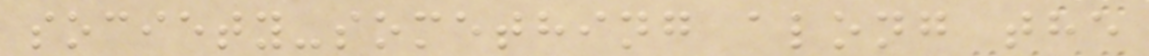society-something along the
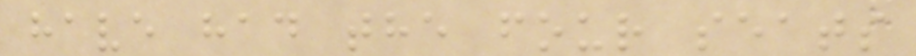have had the four seats
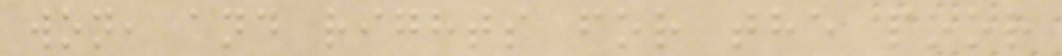won, and rights for the poor
